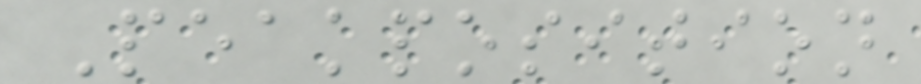Peakposition
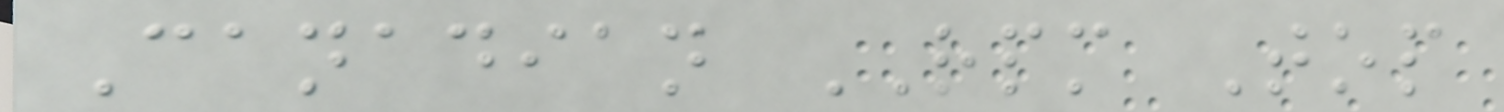Canadian RPM Top
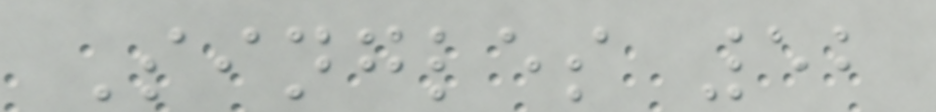Singles 52
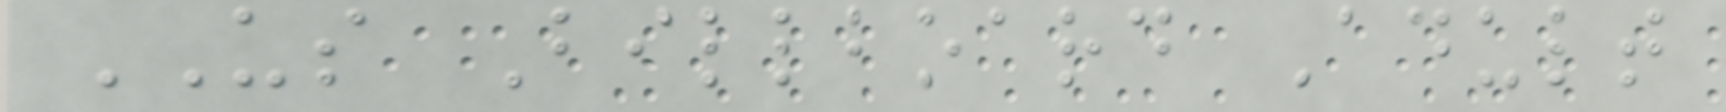US Billboard Adult
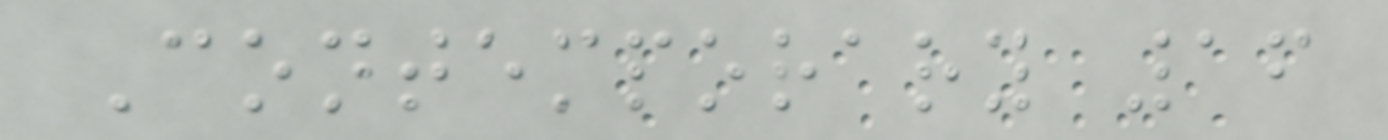Contemporary 16
